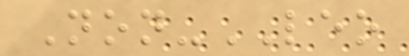Non-LEO
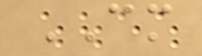CM
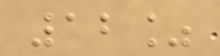12%
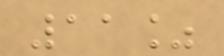11%
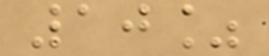10%
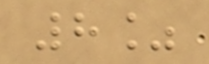8%
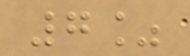7%
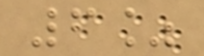6%
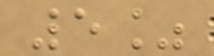5%
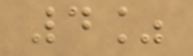4%
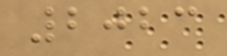2023
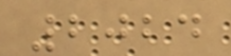2024
